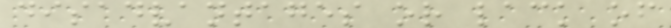disadvantages or lack of
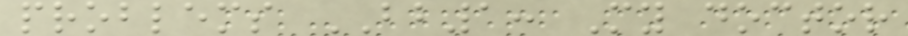problems BB1: My doctor
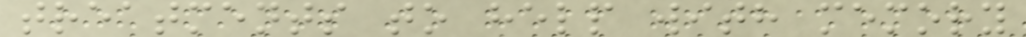treatments to help with memory
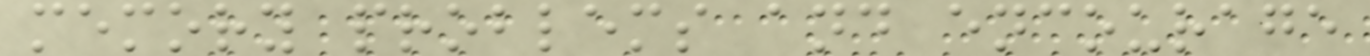memory problems and encourage
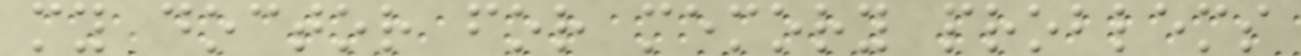my doctor for memory problems
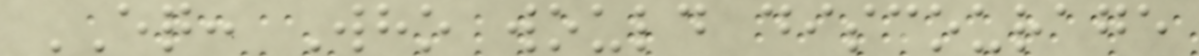EQ: Who would discourage
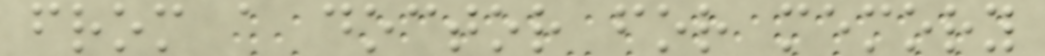from a doctor for memory
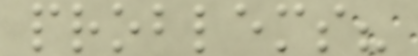problems?
